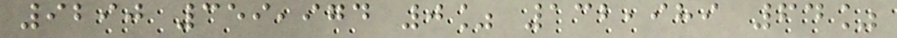9290 359,974 0% 132,989 64%
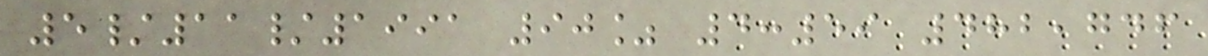5/11/1991 90% 4:59 482,746
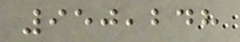950,248
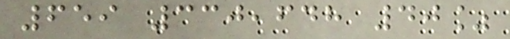659 330,648 40%
